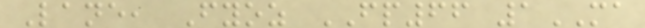Lane, Fyoz FP66 1MA
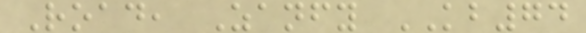Road, Zanfy KB74
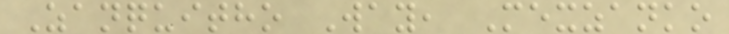Zanquitho Way, Mexzanko
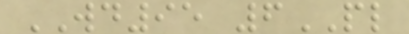WD95 6PL
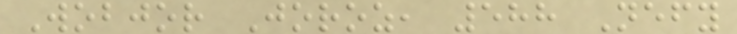Wobjor Joroz, 588 Nefy
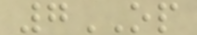7OP
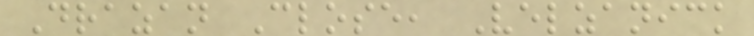Drazan Close, Velzanick
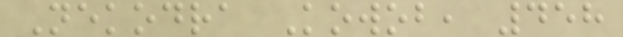Nekodra Kowob, 458
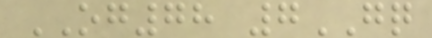OG78 7GQ
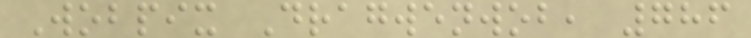Wobpix Dragwenwob, 786
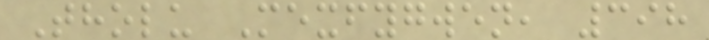Tholu Mexfygwen, 398
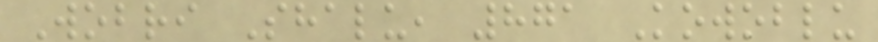Wobri Shalu, 871 Kowoblu
